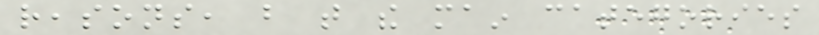reasons, but that the main categories
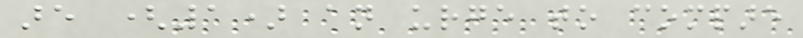are (1) an urge to compare
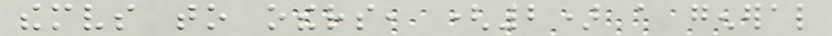themselves to others, (2) a general
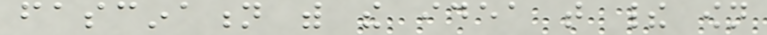fascination with the idea that their own
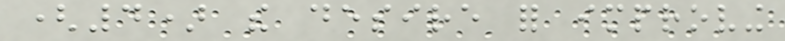(4) the desire for improving
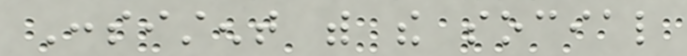Consistent with the social
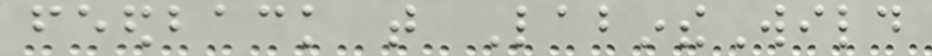feedback that LabintheWild
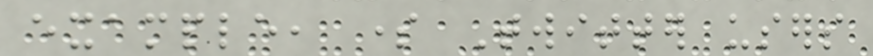example, some Twitter users
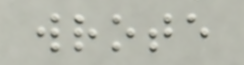wrote
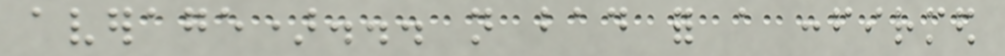average)... not bad for a confirmed
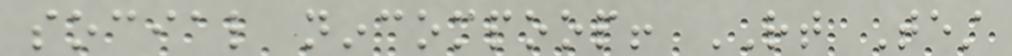social nincompoop! RT Test
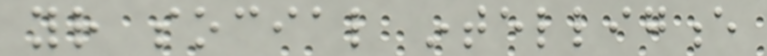your social intelligence
